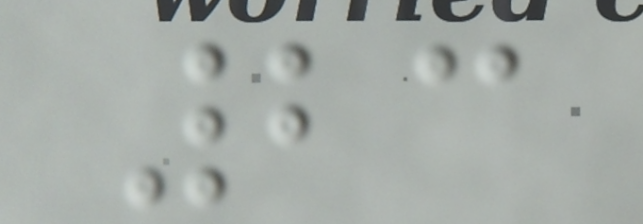23
